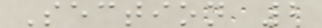Section 2
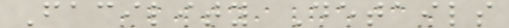Facility Details
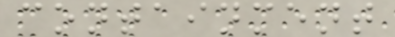containment
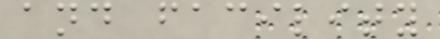and facility
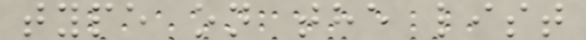type on the list
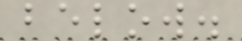below.
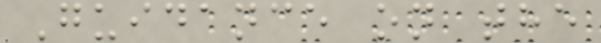Guidance on the
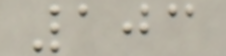103
